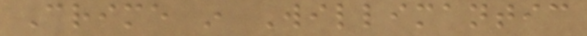Crime in Willimantic
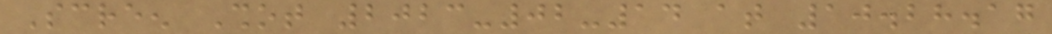Screen Shot 2023-02-14 at 10.28.17
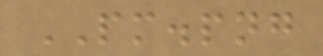PM.png
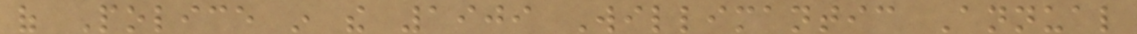of Police in the 1909 Willimantic Annual
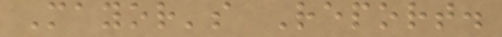Mayor's Report.
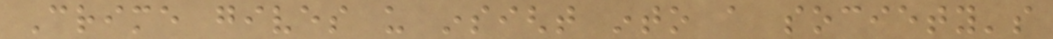Crime gives us insight into a society's
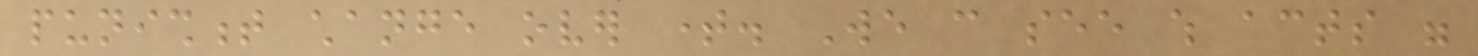punishment change over time. We can see which acts were
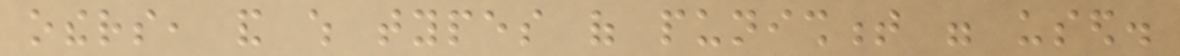others, and which types of punishment were used.
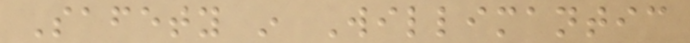Safety in Willimantic
